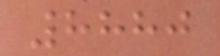8880
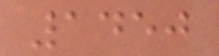1450
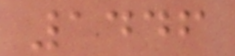1446
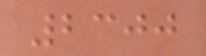2300
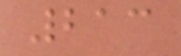213
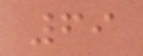69
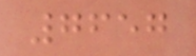7657
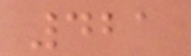421
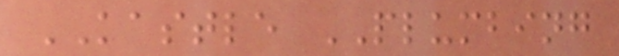KASTLE PLUMBING
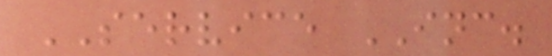SERVICE INC.
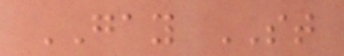GAY ST
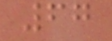67
